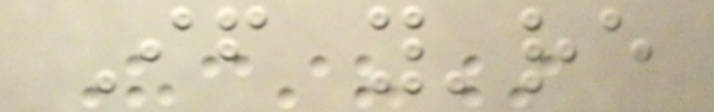If you're
